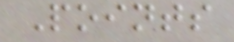Points
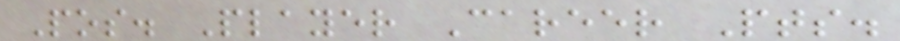Pos. Player Career Pts.
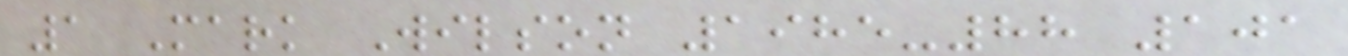1 Mark Wilson 1985-88 101
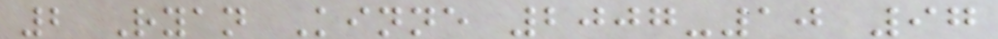2 Ryan Kinne 2007-10 97
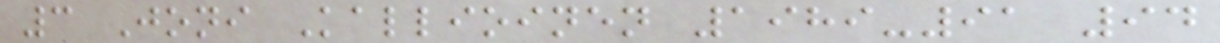3 Joni Kallioinen 1989-91 94
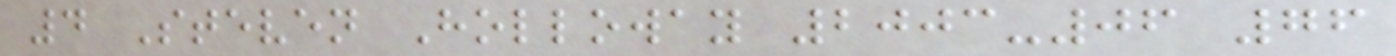4 Steven Holloway 2003-06 76
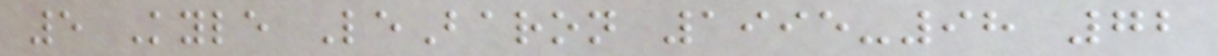5 Kyle LeBaron 1995-98 72
